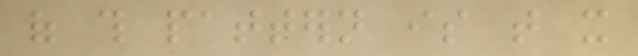of this pattern is that it
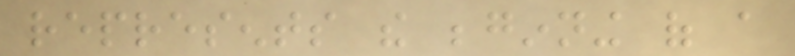represents the beginning of a
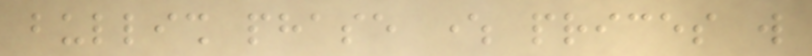bullish phase where prices will
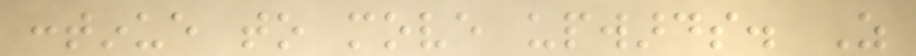continue to move upwards. As
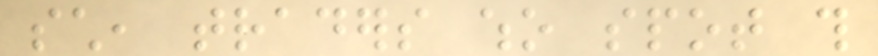such, traders who spot this
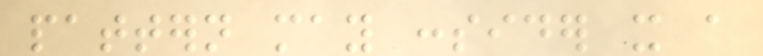pattern may consider it a
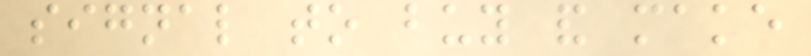signal to buy and make
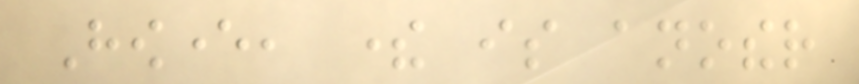However, there is another
